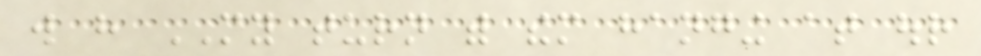will have MY turn with them hanging at our
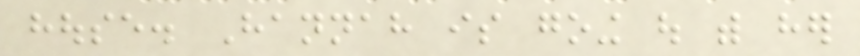house. Hannah is going out with her
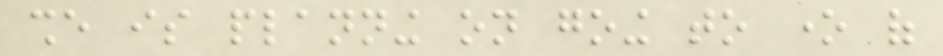she is planning on going to one of
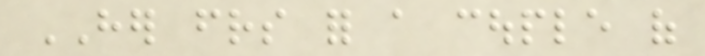HER friends for a couple of
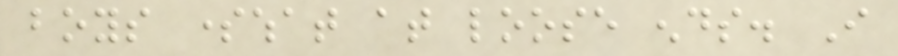boys somewhat at loose ends. I
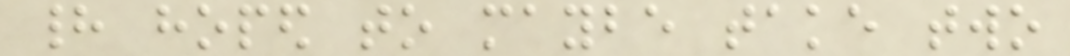had hoped to maybe take two
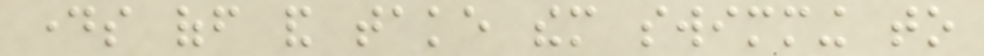days off and take them swimming to
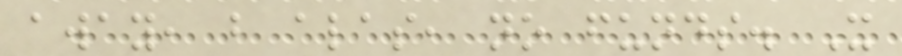away, but alas, no funds. It
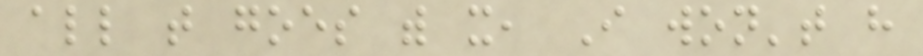all that goes with it, I won't have
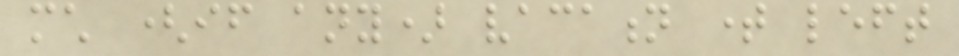much (if any) vacation time left
